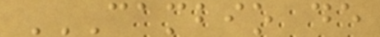CAMBIO DE
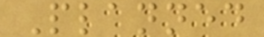Planned
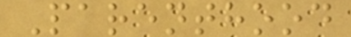Parenthood
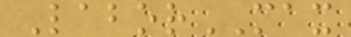LaborMAX
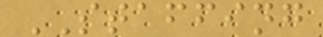STAFFING
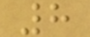8
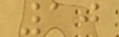10
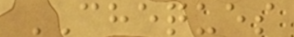CHEQUES
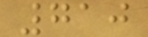710
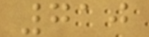710
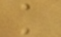k
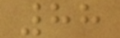88
